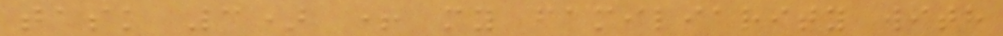task 3) + my familiarity with
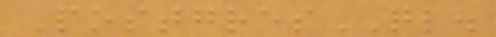PostgresQL.
